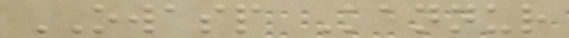OWASP Kannur
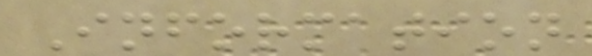Information
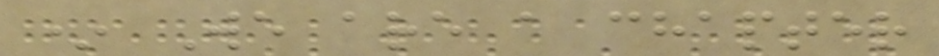* We are a chapter
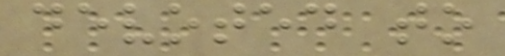devoted to
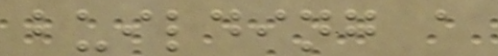building a
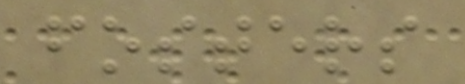fosters
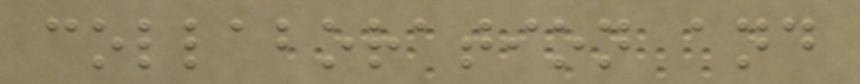collaboration and
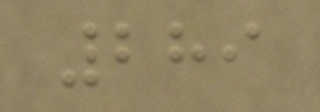289
